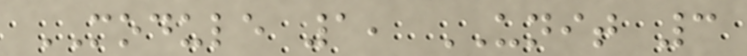MODULE 1, UNIT 3
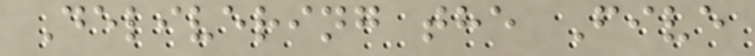Delivering the Five
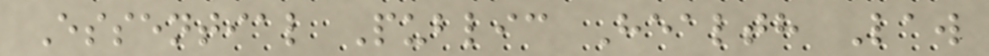Essential Public Health Law
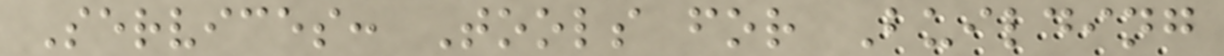Services: Tools for Building
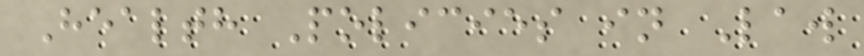Health Policies in Law
